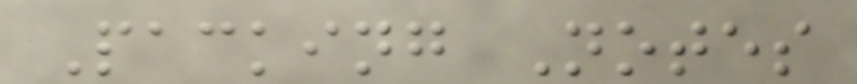Packing Notes
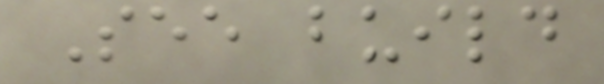See build
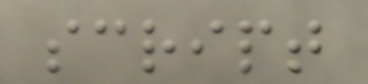script
